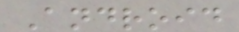Android
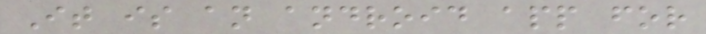It is an android app for
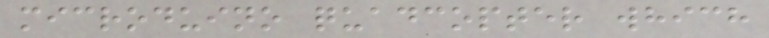microduino quadcopter which
